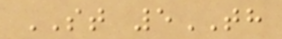ST 5TH
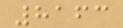8163
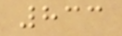833
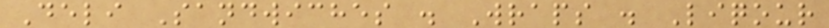Deli Sandwiches . Wraps . Liqour
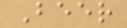Beer
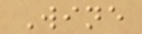Wine
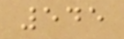545
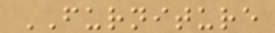FURNITURE
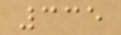335
